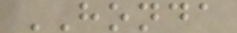HONDA
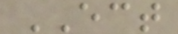ECT
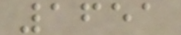1651
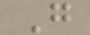G
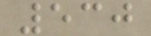530
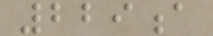229a
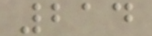214
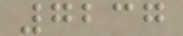7237
